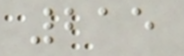215
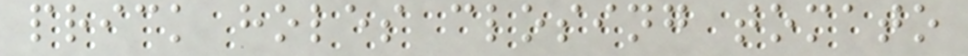prick holes closing tomato
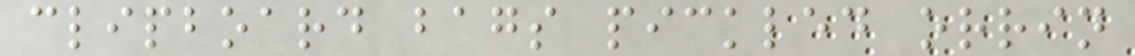clipboard bags pickled orrin
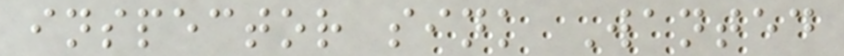inspector sink Wanted
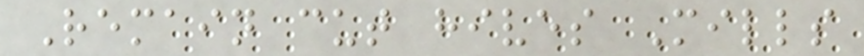Remain cut hives Mills
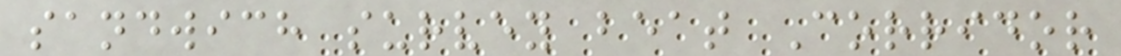sandwich survey beat Corridor
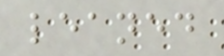leaned
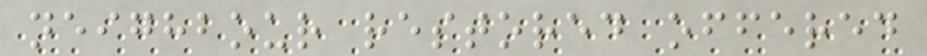neighbour restored offered
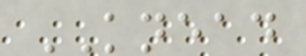KNEAD
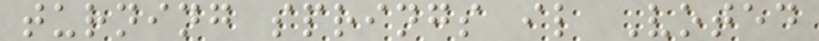turning springs il Voted
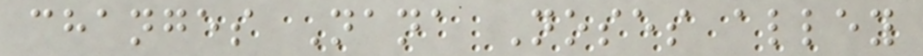changes Nana Noses alley
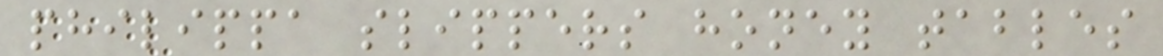philippa slippers honey tables
